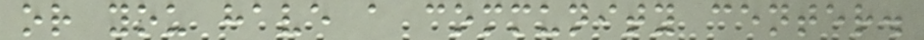or you have a community center.
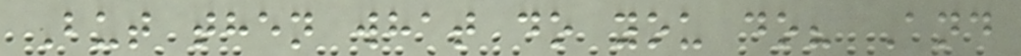But then what do you do? And
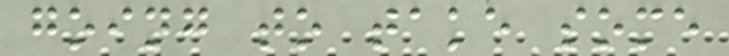going to take some
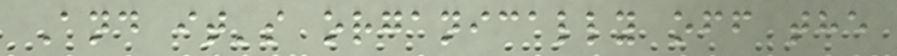And it's organically off the
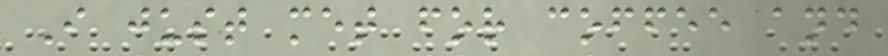I just met for coffee and
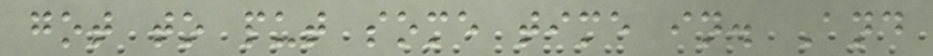got to put some time in. And
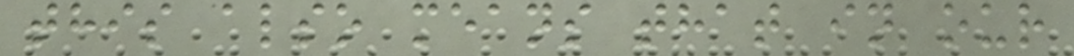this also means that in our
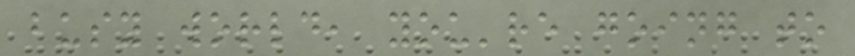busy world, you're going to
